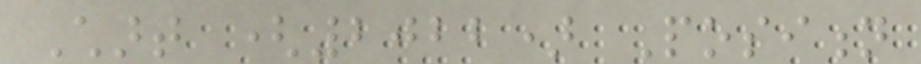Chart (2022) Position
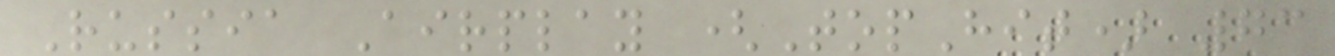Russia Airplay (TopHit) 73
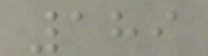189
